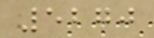5270
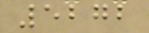5272
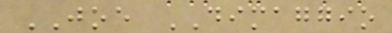JOE DIMAGGIO
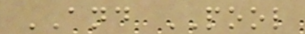AND POOL
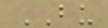BU
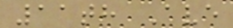11th Ave
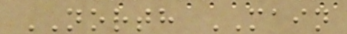NORTH MAIN
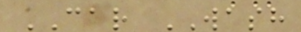CAR WASH
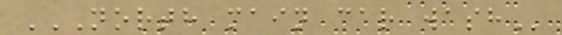NORTH MAIN CAR WASH
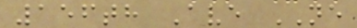156th Ave NE
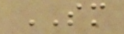SM
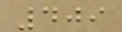409
